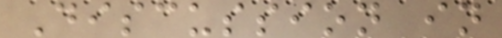Discussion in
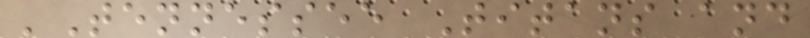'Tennessee Titans and
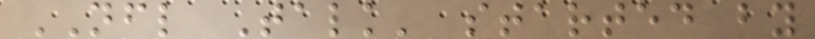NFL Talk' started by
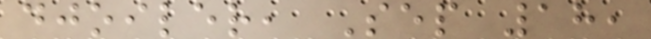djoiler, Sep 18,
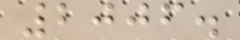2006.
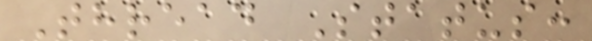Thread Status:
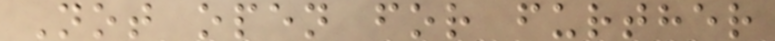Not open for further
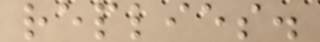replies.
